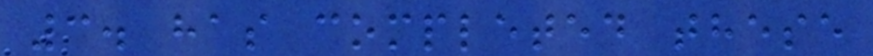3. has completed these
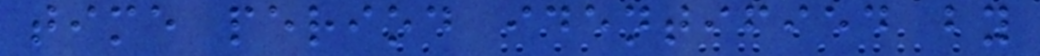time period identified by
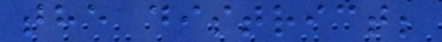the district;
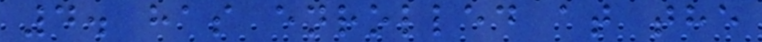4. has enrolled at the
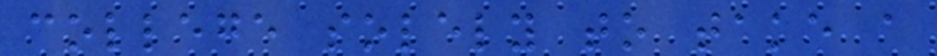college solely to take a
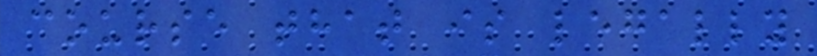course that is legally
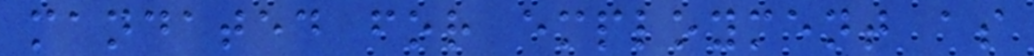mandated for employment as
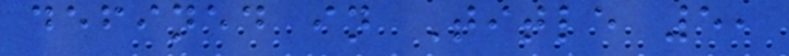defined in Title 5,
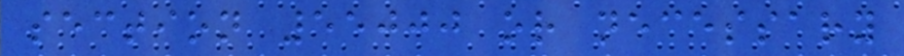section 55000 or necessary
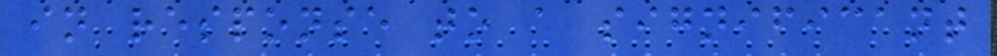in response to a significant
